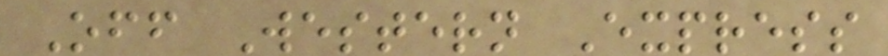Off Western Express
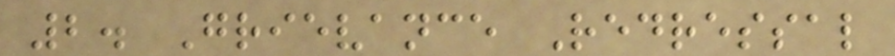2. Grievance Redressal
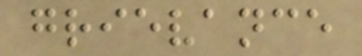grievance
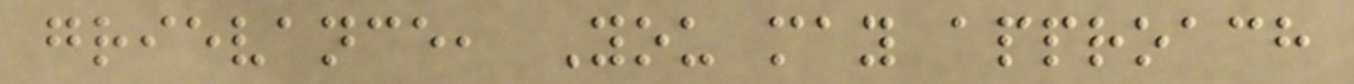grievance, You may approach
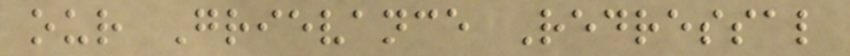our Grievance Redressal
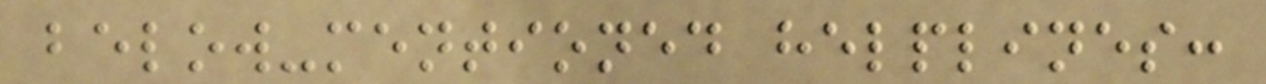below-mentioned helplines:
